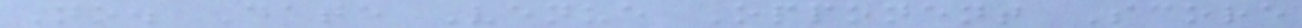No. Date Venue Opponent Score
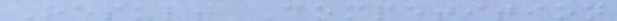Result Competition
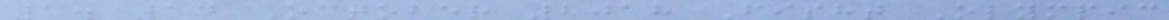1. 14 October 2018 Fisht Olympic
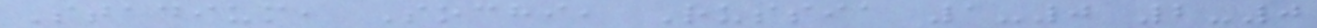Stadium, Sochi, Russia 1-0 2-0
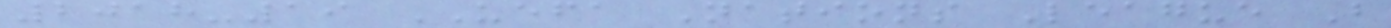2018-19 UEFA Nations League B
